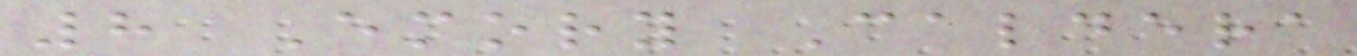8 Emory Caldera
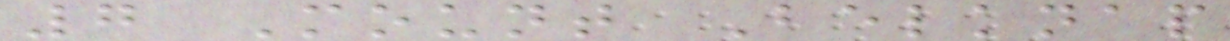7 Mount Belknap
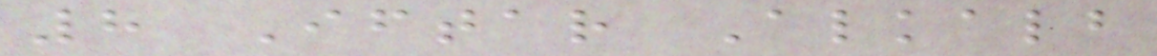8 Iftar Alkalb
